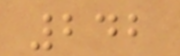242
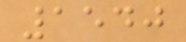1540
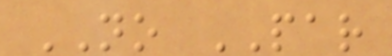NO PAR
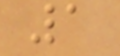1
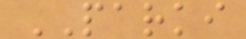PARKI
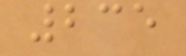235
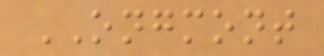ONGMONT
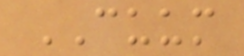CUUM
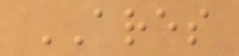ARES
